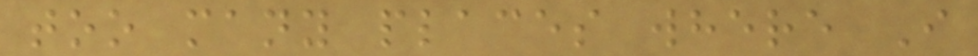too many places where I
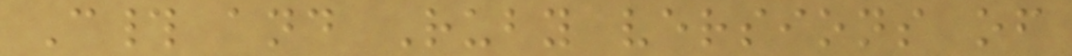C# and Ruby versions of
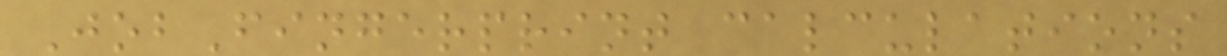JobFingerprint calculations
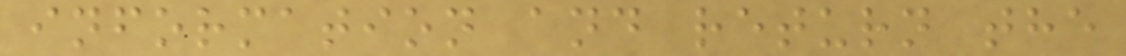information and return the
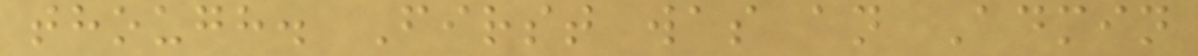though. First was an Admin
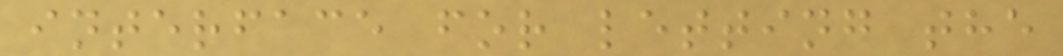interface for letting the
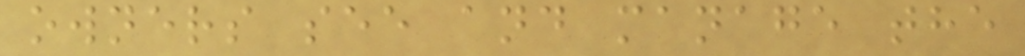owners see and manage the
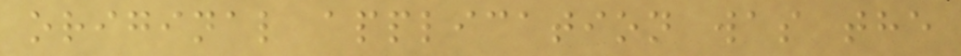original application was the
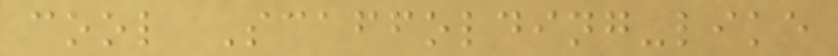cool Scaffolding-like
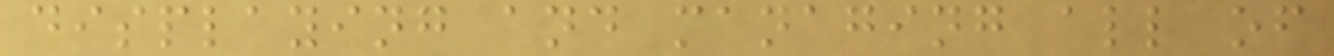displaying and managing all of
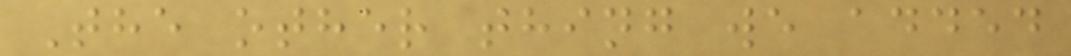The other thing we added
